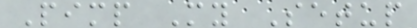Pimp My Setup
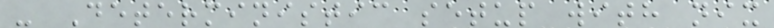- Deterministic setup with nix
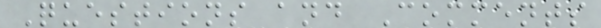Questions and Comments
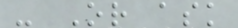- Or ask
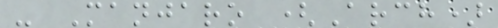- Manjaro (Arch)
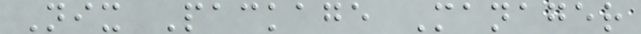Nix Package Manager
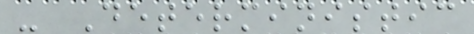- Deterministic
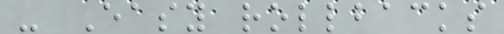- Easy rollbacks
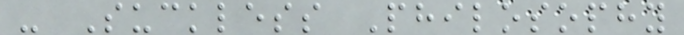- Suckless Philosophy
